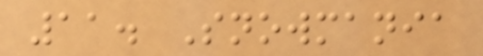11. Snowmania
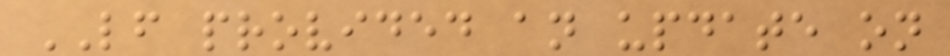LF provided an update on
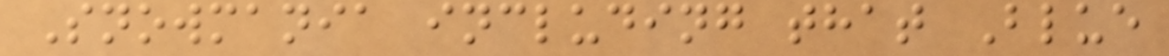Snowmania including that Blue
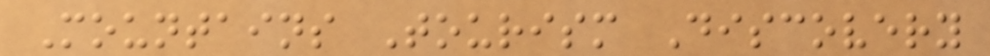Mountains Tourism Discovery
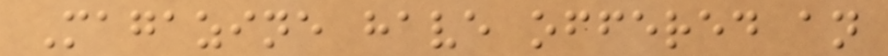Magazine have offered an
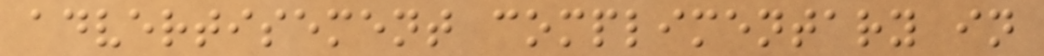advertisement complimentary in
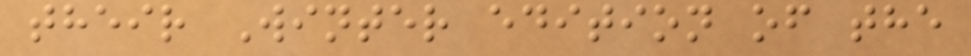their Winter edition of the
